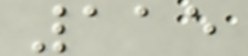115
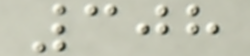308
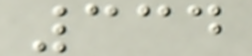334
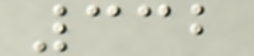332
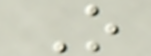O
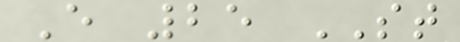E 25 ST
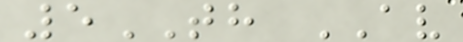5TH AV
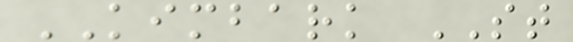KIMBARK ST
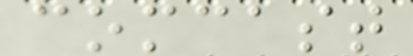comcast
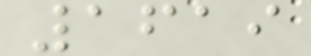1619
